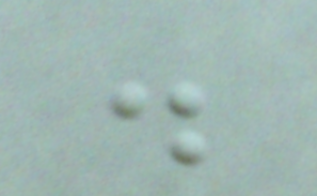.
